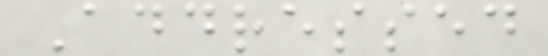Addressed
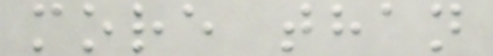more than
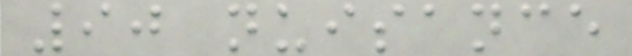90 nuisance
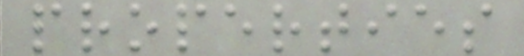properties
